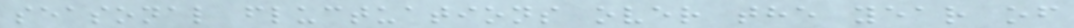seasonal fluctuations over the year of
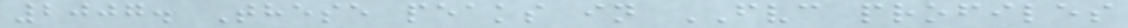2007. These peaks in FVC profiles
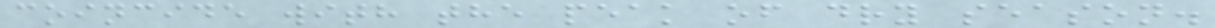coincide with the peak of dry season.
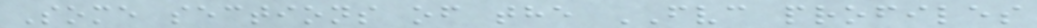Some sections of the FVC profiles
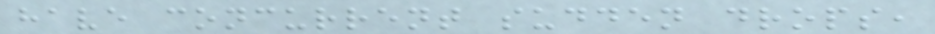have concurrent sudden drops,
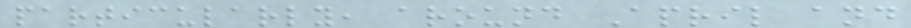particularly, around April and
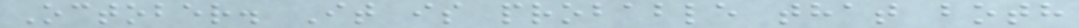October. It is probable that both
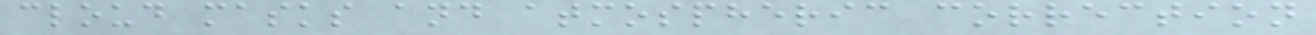cloud masks and atmospheric correction
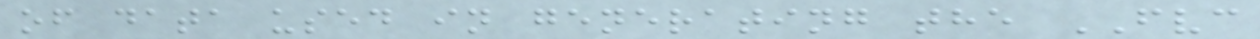of data used in generating the FVC
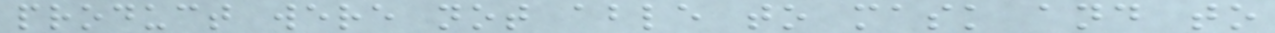product were not able to mask and to
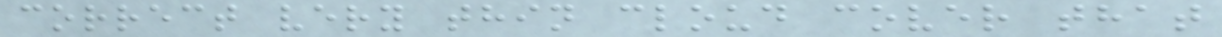correct very thin cloud cover that
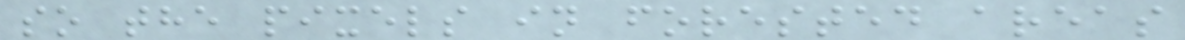so the pixels in forested areas
